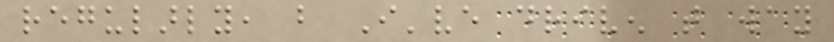regularly, but I've driven that way
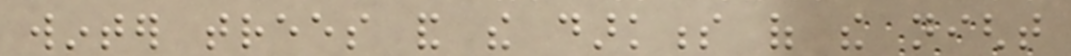winter trees and the darkness of the night
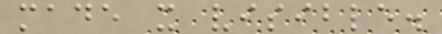made it visible.
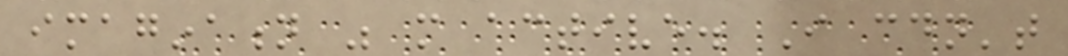imagination was more active. I couldn't
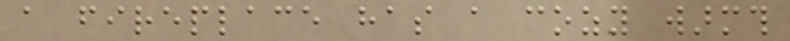a fireplace has a cozy warmth
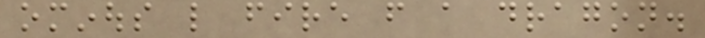ominous like fire from a dragon.
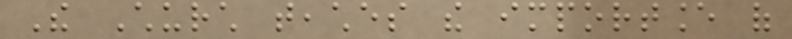The Church teaches the importance of
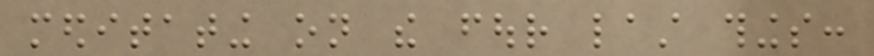meditating on the four last things:
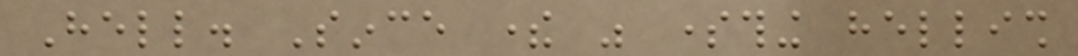Hell. Since there was something hellish
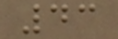43
